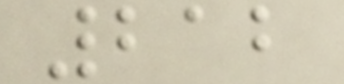212
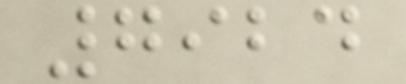7924
